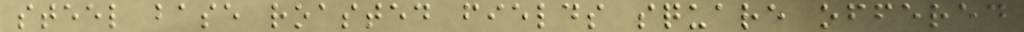steel base roasted fields square offered
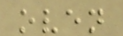oven
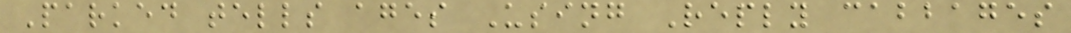Parked tells ages Using Reply cabbages
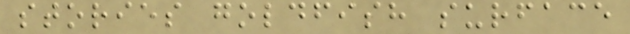stories goldfish surface
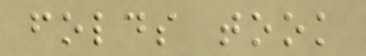folds took
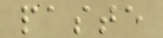paste
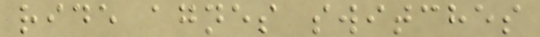ride agnes switches
